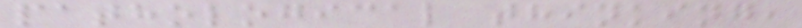pathological thinking,
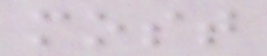most
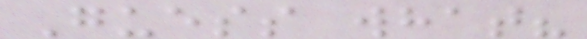Guess what?
